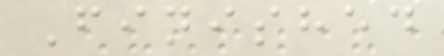Finished
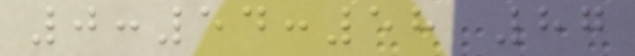0:54:58 87
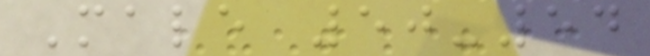Male 50-54
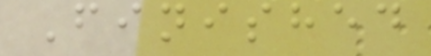Finished
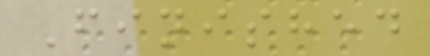Finished
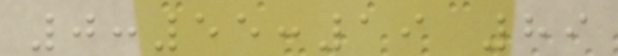0:55:19 89
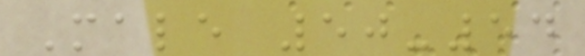Male 50-54
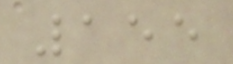155
